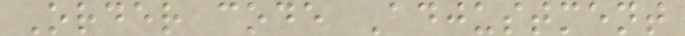Order code Adjustment
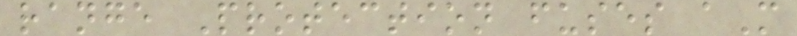range Protection fuses aM
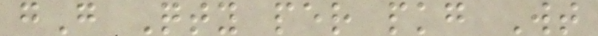gG Qty per pkg Wt
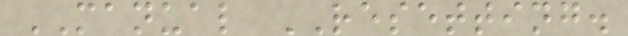MANUAL RESETTING.
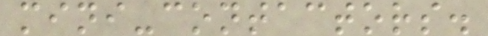mini-contactors.
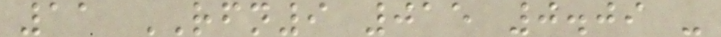11 RFN9 015 0.09 -
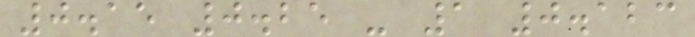0.15 0.25 - 1 0.123
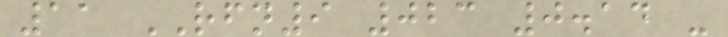11 RFN9 023 0.14 -
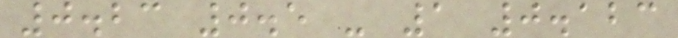0.23 0.5 - 1 0.123
